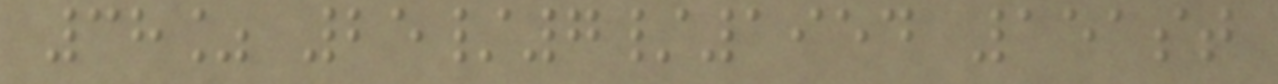38% 25/7/1954 151st
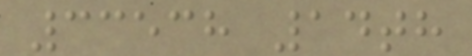33538 14th
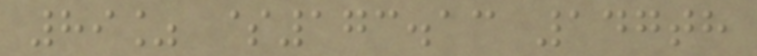89% $173.13 147th
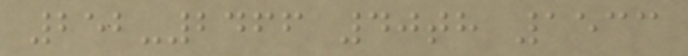252-2466 40th 1533
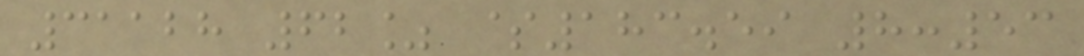31128 62% $183.59 8:53
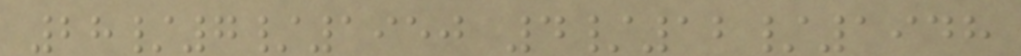28/7/1950 4/12/1948
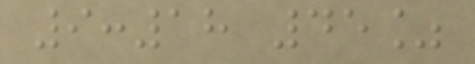9:18 45%
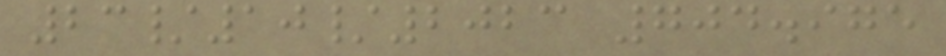23/10/2023 704.975
